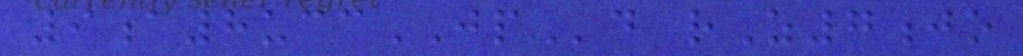9a8uccJPd rZ7jo
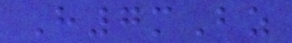H7mBz
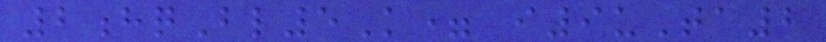2hqBl5K= i9uTa2
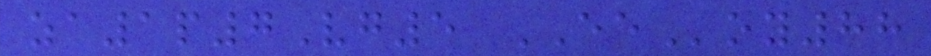za1p7Vg5 EEoy88
